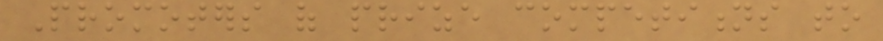Promoters of prize competitions to
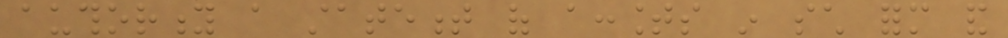authority a statement of accounts in such form and
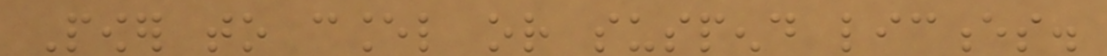Power to cancel or suspend licences.
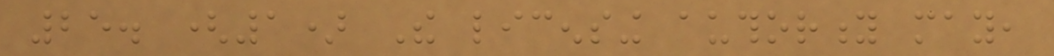25. (1) The licensing authority may,
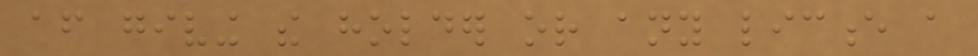after giving the holder or any licence a
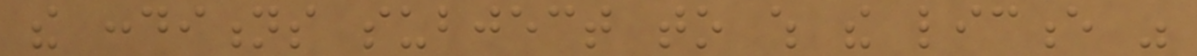the conditions subject to which the licence was
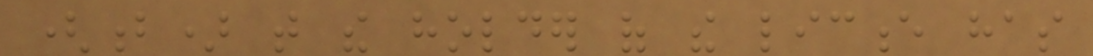(b) that the holder of the licence has
